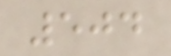504
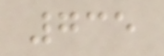735
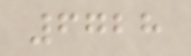6728
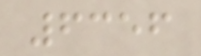6356
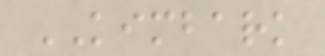KIMBARK
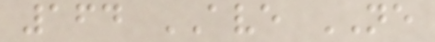164 AVE NE
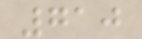710
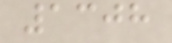1308
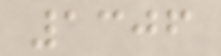1306
